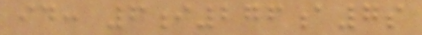id: 6i276a7s
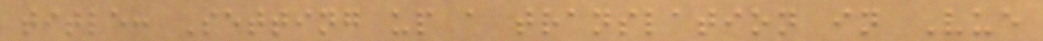title: Setting up a translation in Vue
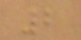2
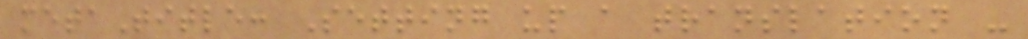metaTitle: Setting up a translation -
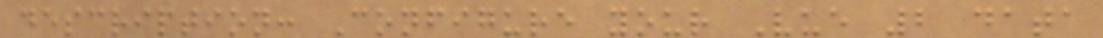description: Configure your Vue 2 data
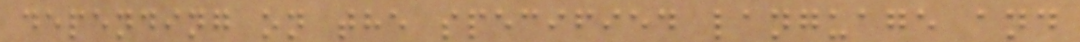depending on the specified language and
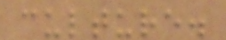culture.
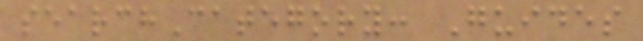searchCategory: Guides
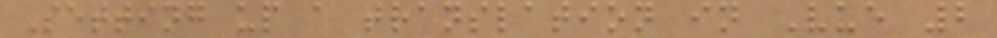Setting up a translation in Vue 2
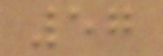57
